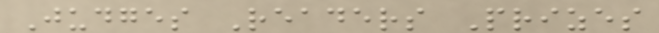Judges Readers Prizes
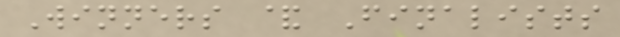Winners & Finalists
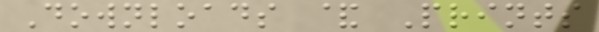Downloads & Prints
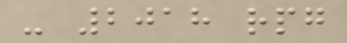- 2018 rpg
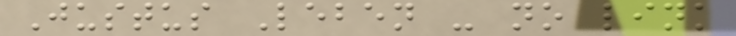Justus Leben - no link
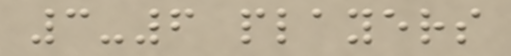3-6 players
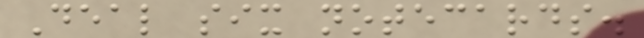Deal six notecards.
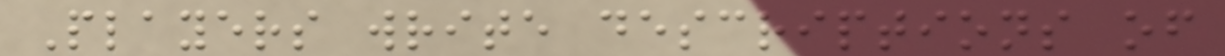Players write descriptions of
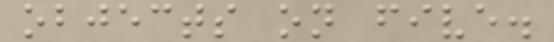objects on five.
